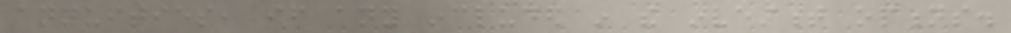annuities, if any included in the investment options.
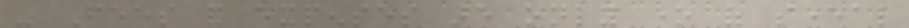- Fees and expenses are only one of several
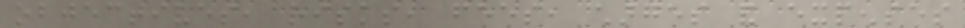objectives, risks, fees, charges and expenses
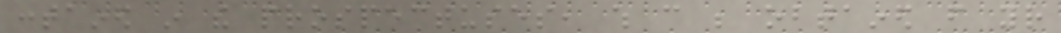contained in the prospectuses, which can be obtained from your
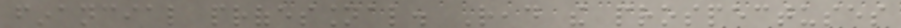financial professional. Read the prospectuses
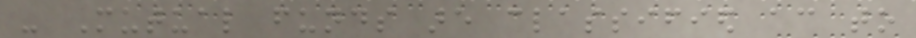- Mutual funds are classified according to
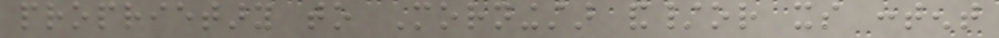proprietary to Morningstar and/or its content
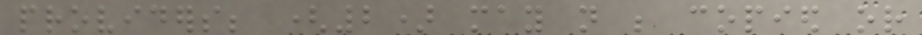providers; (2) may not be copied or
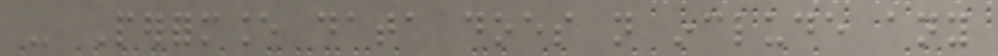- Performance data does not include any
